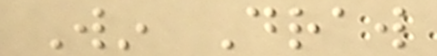Win Draw
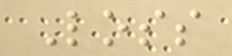Loss
